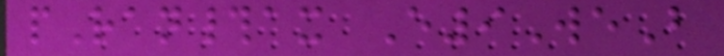pRan#ax E9WeB
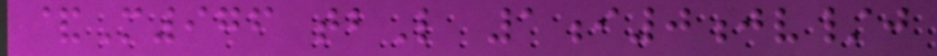&M976 tbL 1i0jv/j
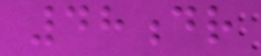48dr
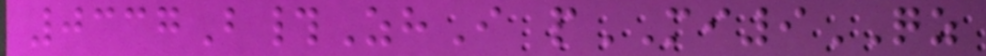0337B#ZhI pMI9QZ
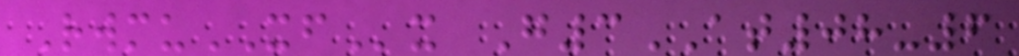RwmuXFx G3AT08-6
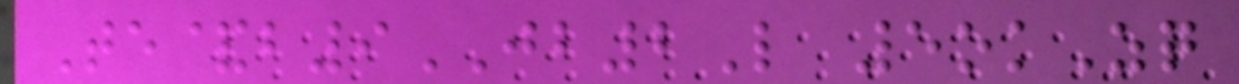Te&b9JB2L 5okZq
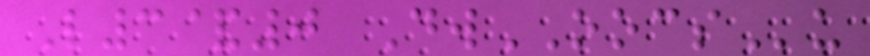L3&0 DwOOCSu
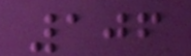106
